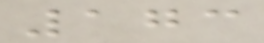173
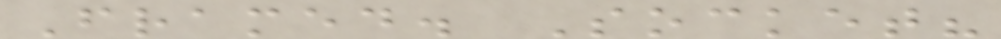Framed. Socket?
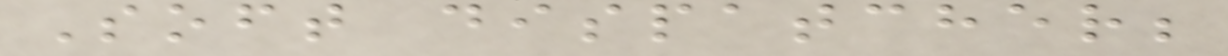Soft dispatcher;
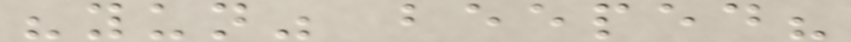"yun" beeped?
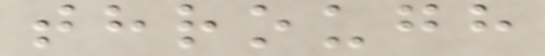through
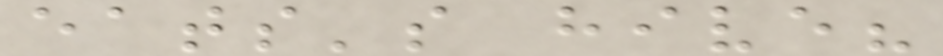eats's hive?
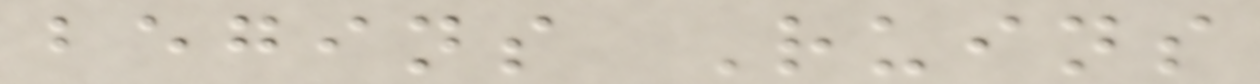begins Ruins
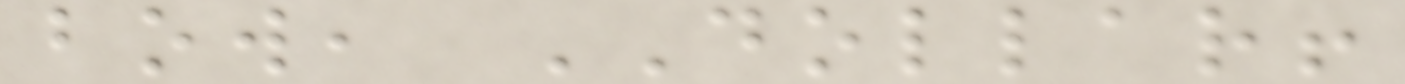bow, DOLLAR!
